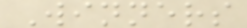Winners
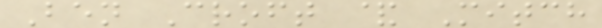Ben Croft & Mitch
